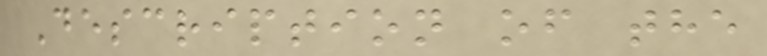Description of the
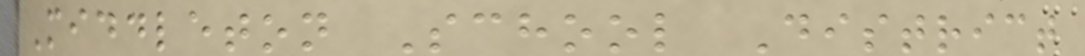Middleton School District
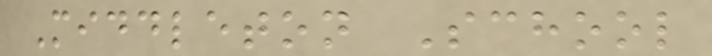Middleton School
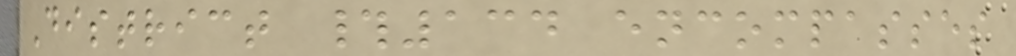District #134 encompasses
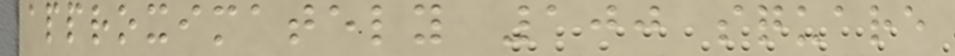approximately 100 square
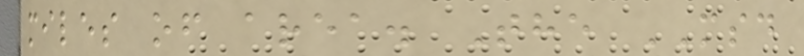miles of area. The MSD
